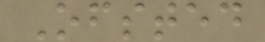Ofsted
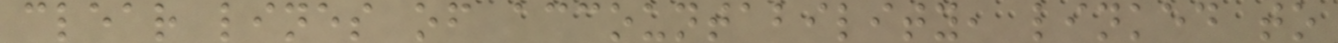clear lines of accountability, linked to
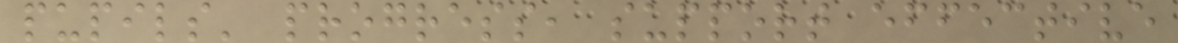pupils' progress, support effective
